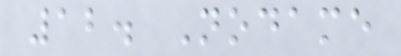12. Nodame
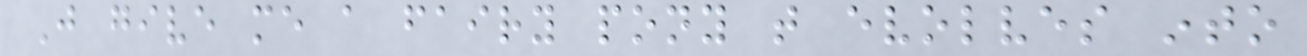Just give me a fairy pony that evolves into
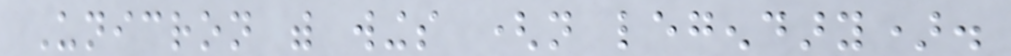Unicron with wings (not legendary).
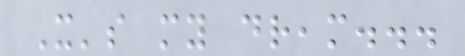It's my dream...
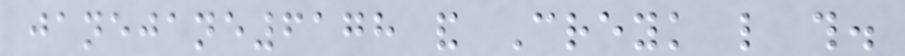janejane6178 and Creyk like this.
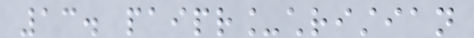13. paipr_christian
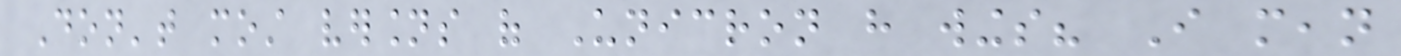Don't most versions of Unicron have wings? I mean
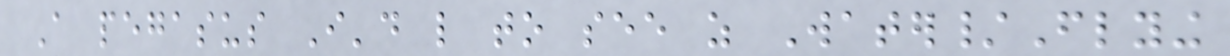A pegasus I'd like to see as Water/Flying
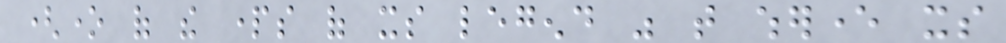(one of the parts of its legend was that wherever its
